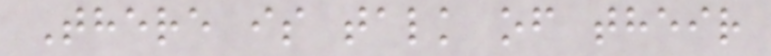There is talk of their
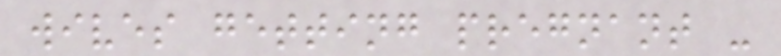wives getting pregnant -
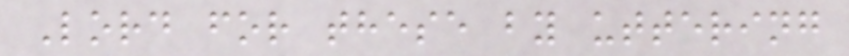Lord for these by uttering
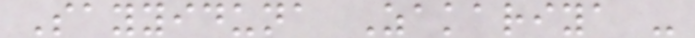Sayyiduna Zakariya -
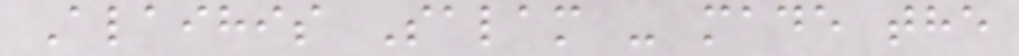Alaihis Salam - made the
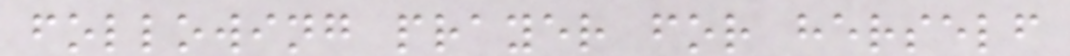following prayer for herself
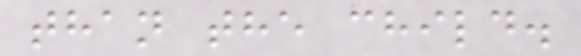than the child.
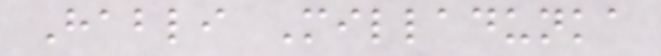Habli Milladunka
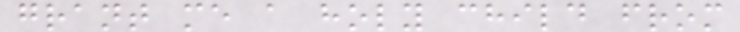grant me a holy child from
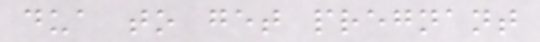dua to get pregnant
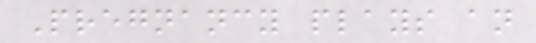Pregnancy plays an
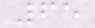65
